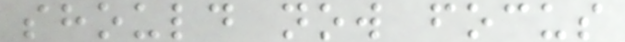should now focus
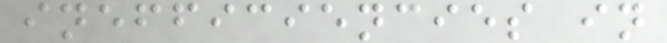inefficiencies in
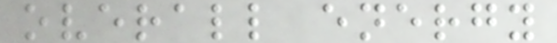overall energy
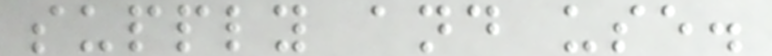supply and use.
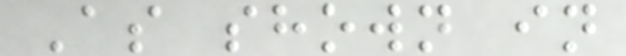As shown in
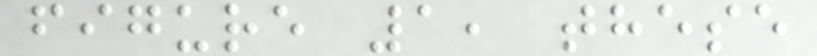figure 1, these
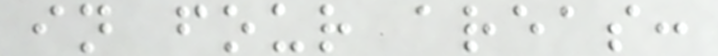in four areas:
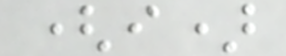(i)
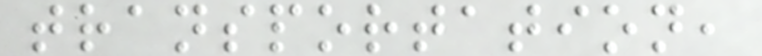transportation,
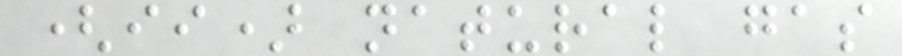(ii) natural gas
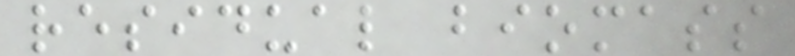residual biomass
